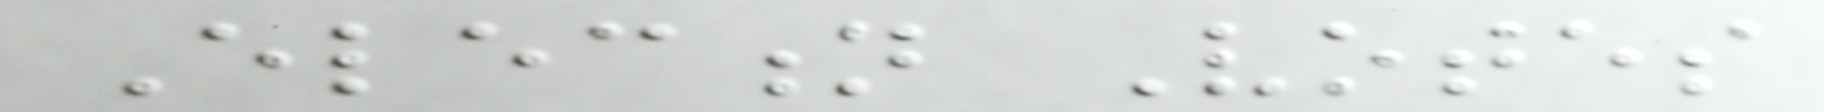Election Votes
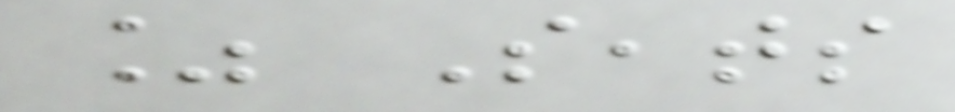% Seats
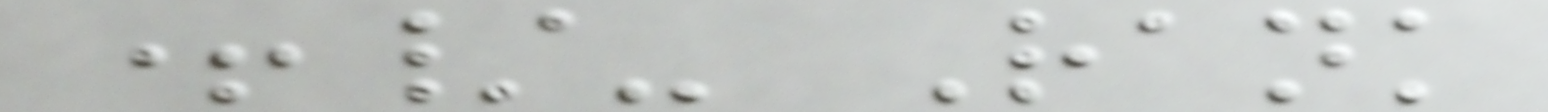+/- Rank
